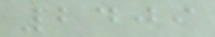2409
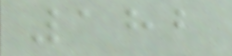182
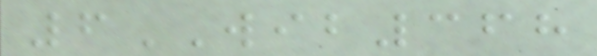6WIB368
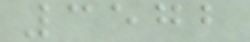3572
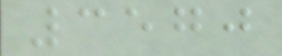3570
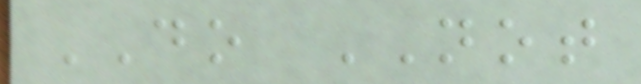DO NOT
